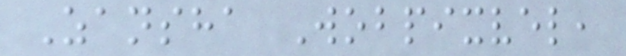Zansha Wobpixvel,
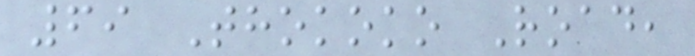69 Thokoko Road,
